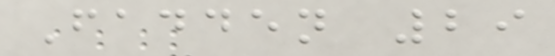Fadden 29
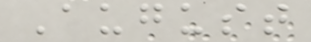August
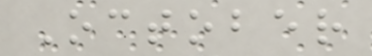October
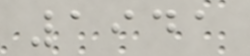1941
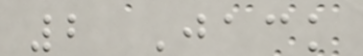2 Jack
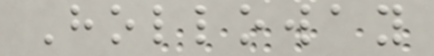Holloway
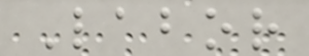Labor
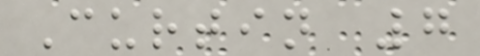Curtin 7
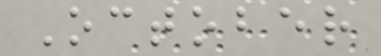October
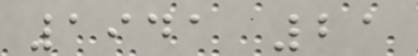1941 21
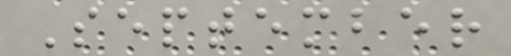September
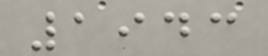1943
